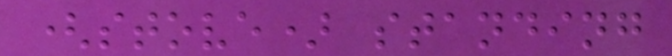(stove) standing
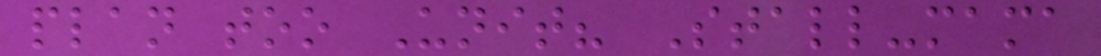plan too Unit? Stall-mama
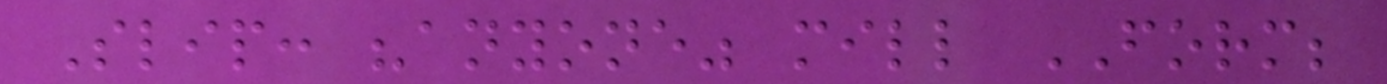Slip: "anyone" mill FORM;
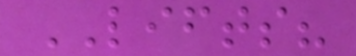LIFTS?
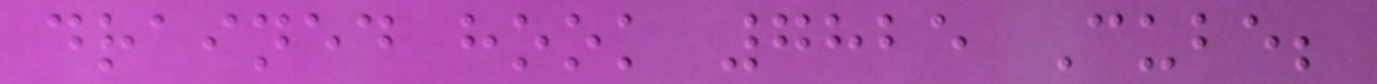drained hook 7825 Cube;
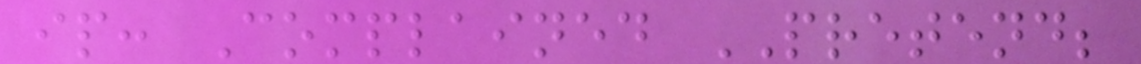ip: Complained PRETEND;
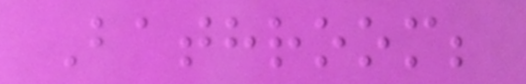Bathroom;
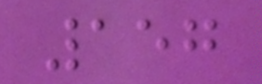157
